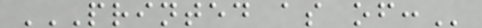PRINTED AS OF:
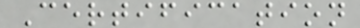Certification
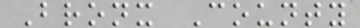Bronx County
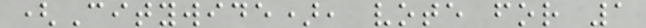(Citywide), vote for 1
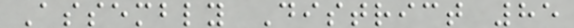Assembly District 85
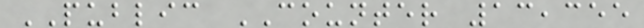PUBLIC COUNTER 13,355
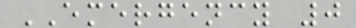EMERGENCY 0
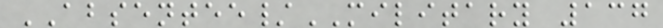ABSENTEE/MILITARY 137
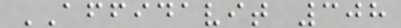AFFIDAVIT 308
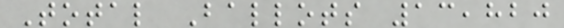Total Ballots 13,820
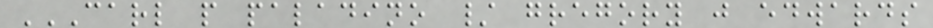CARL P PALADINO / GREGORY J EDWARDS
